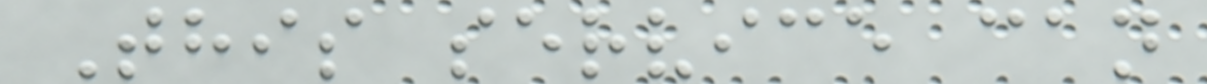This service can
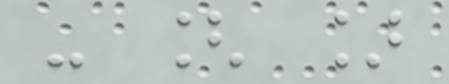- [ ]
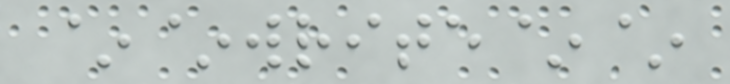~~write~~
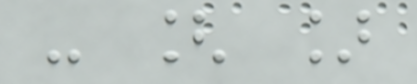- [ ]
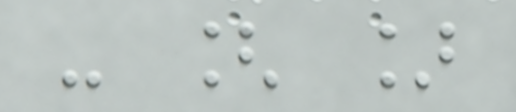- [ ]
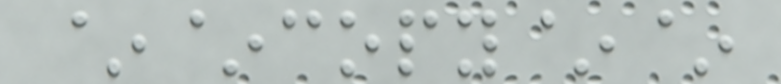~~copy~~
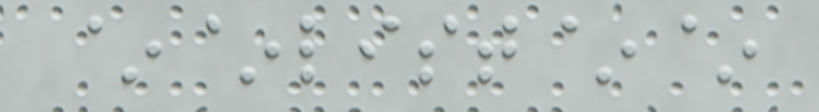~~list~~
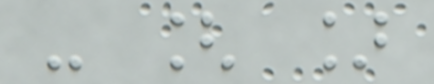- [ ]
